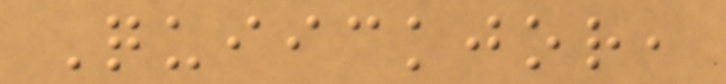Quiickjor,
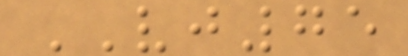VJ75
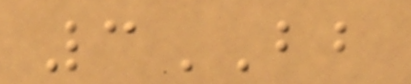3BB
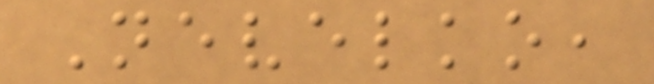Nevelko,
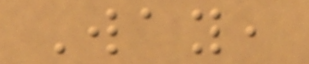Way,
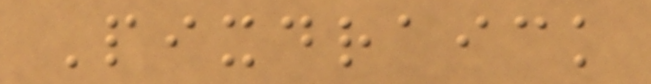Pixdraick
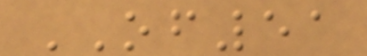OF51
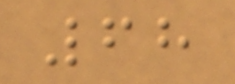68
